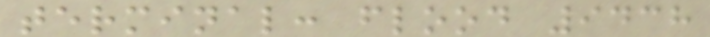terminal: flood 9438
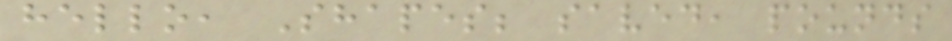hello, Shapes; saved, pounds
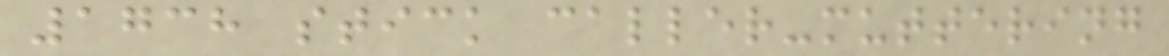1738 stick caller-muttering
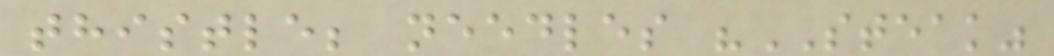thistle; needles "STEAK"
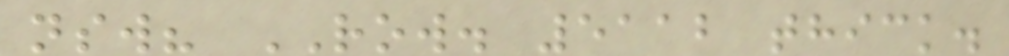nsw? ROW. 5112 thick.
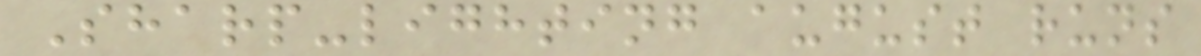Sharp-lighting august runs
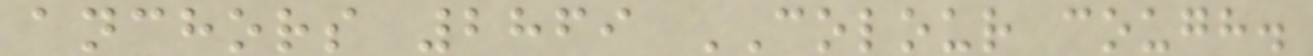anchors 2869 COLOUR cough.
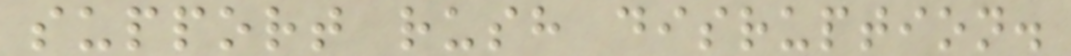support rush disruption.
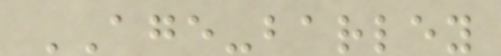AGE-barley
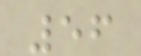56
